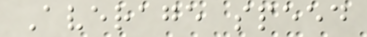Average speed
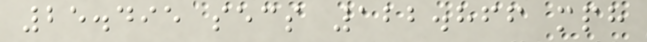25.495 secs 122.866 mph
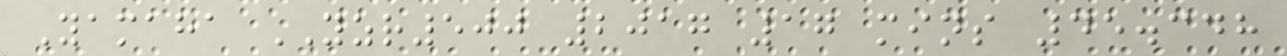Yamaha YZR500 2017 17 mins 45.348
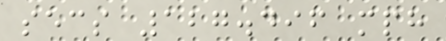secs 127.496 mph
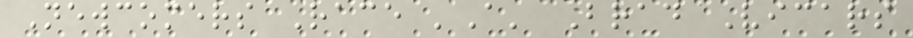Newcomers Race 'A' Brad Vicars
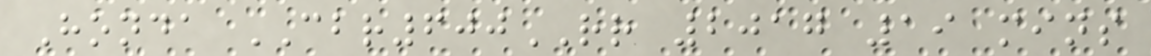Honda CBR600RR 2017 19 mins
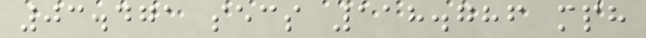03.471 secs 118.786 mph
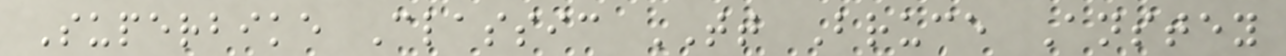Superbike Classic TT Bruce Anstey
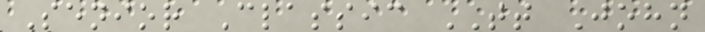Senior Classic TT John
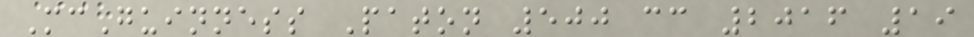McGuinness Paton 500 cc 2016 19
